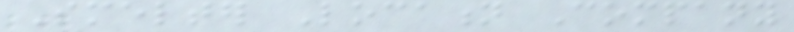Smelter Location Company
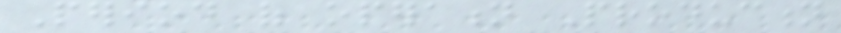Period of operation Production
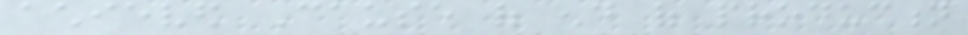achieved Cause of end of production
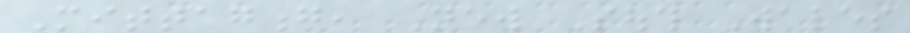Mittagong, New South Wales
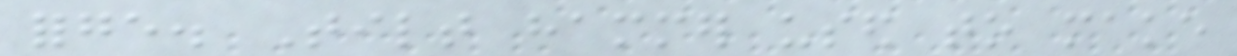forge. Tilt hammer used to make
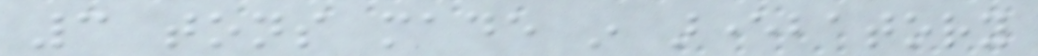3 tons made in areverbatory
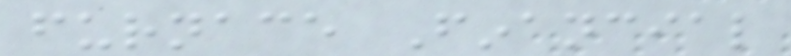furnace Financial
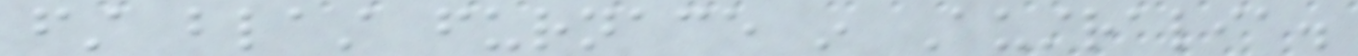first blast furnace in Australia.
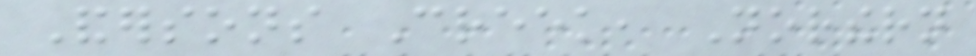Andersons Creek, Northern
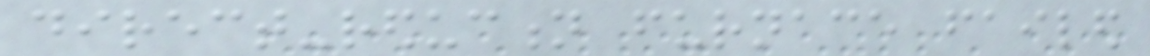direct-reduction furnace failed
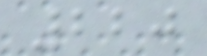220
